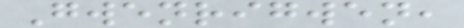Gwenrigwen,
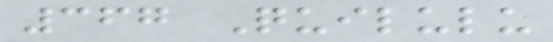367 Quilulu
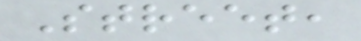Street,
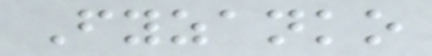Fyzanko
